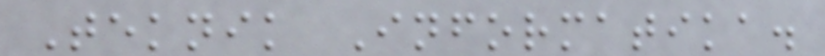Teknik Informatika.
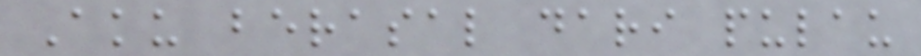Aku berasal dari pulau
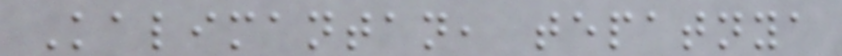Kalimantan, tepatnya
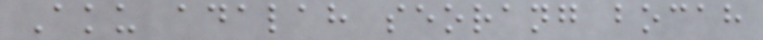Aku adalah seorang bocah
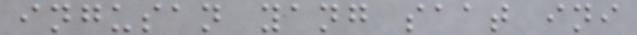ingusan yang saat ini
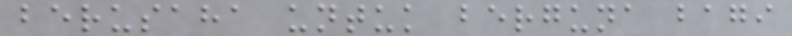berusaha untuk berguna bagi
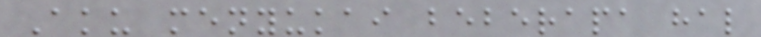Aku menyukai beberapa hal
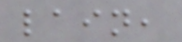lain,
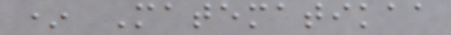* Matematikaa
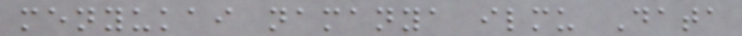menyukai namanya ilmu Data
